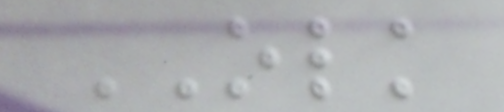OLK
